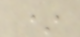*
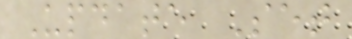Update Set
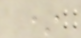*
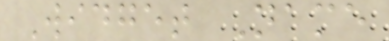Widget Name
